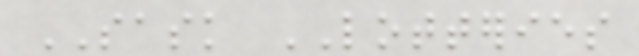SASK LOTTERIES
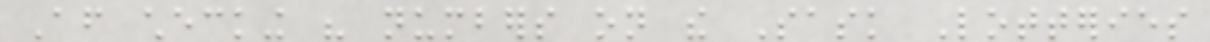After checking his numbers on the Sask Lotteries
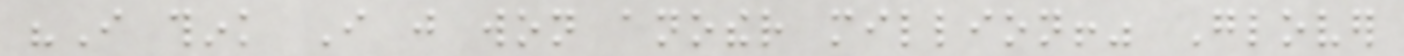"I think I just won another million!" Glover
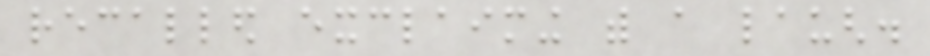recalled exclaiming with a laugh.
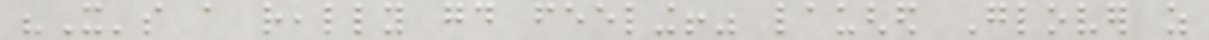"It's a really good feeling!" laughed Glover as
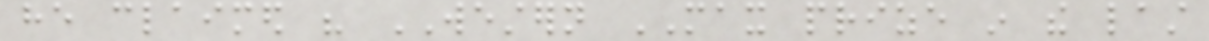he claimed his WESTERN MAX prize in the last
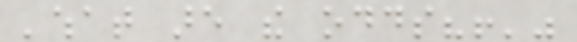'what are the odds?!'"
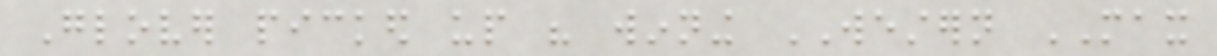Glover picked up his winning WESTERN MAX
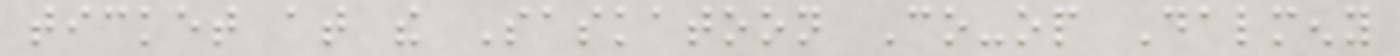ticket at the Saskatoon Co-op Dalmeny
